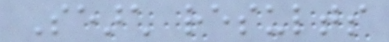Search results
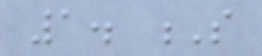1. S
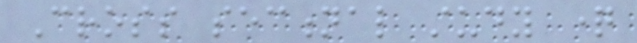Cross sectional study question
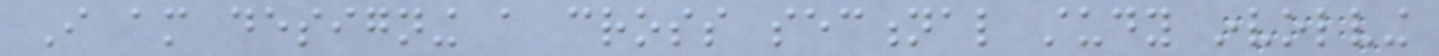I am designing a cross sectional study involving
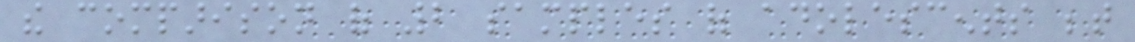the comparison of 2 samples of adolescents between
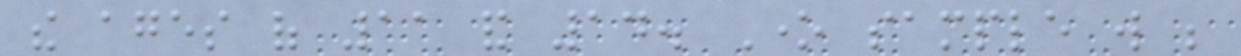the ages of 11 and 14. One sample will be
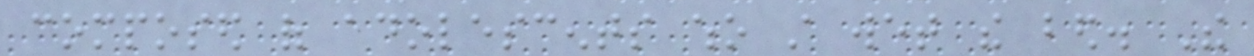composed of adolescents who still wet the bed. The
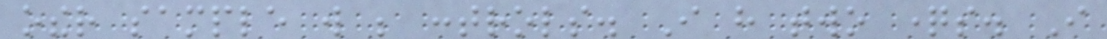other sample will be controls. I have two questions. I
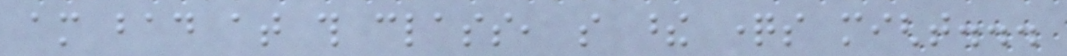am bad at this class, so these questions might...
